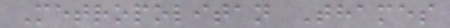Metropolitan Thames
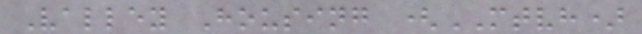Valley Housing (MTVH)
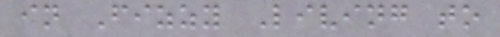in Fizzy Living to
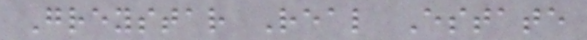Greystar Real Estate
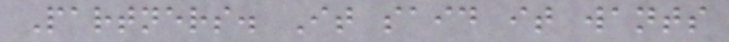Partners. It said it wants
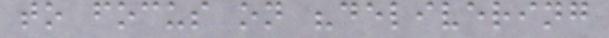to focus on "delivering
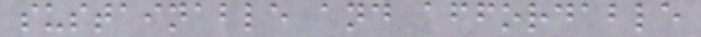sustainable and affordable
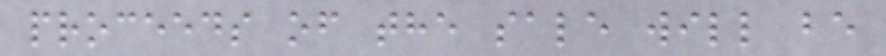proceeds of the sale will be
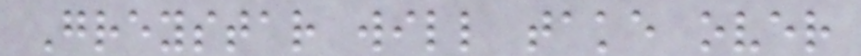Greystar will take over
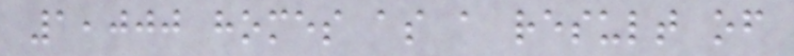1,000 homes as a result of
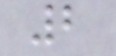2
